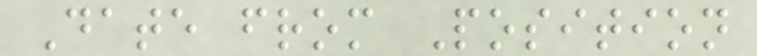Date from Position
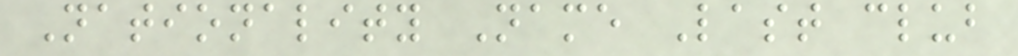Nationality Name Last club
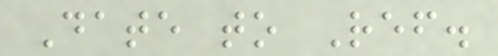Date to Ref.
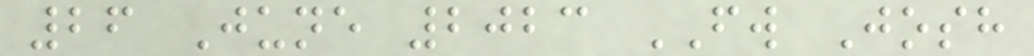26 June 2023 FW Josh
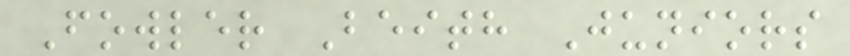Fowler Beith Juniors
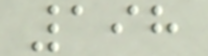198
